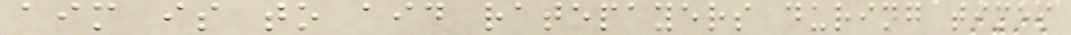aim is to aid ratepayers during times
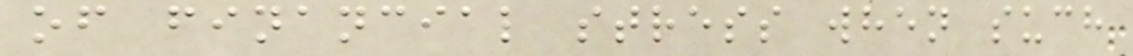of financial stress when such
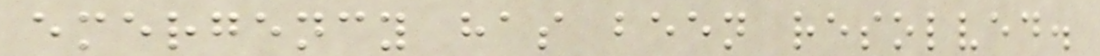emergency has been resolved.
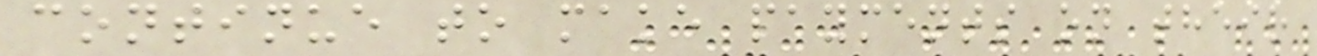continue to make payments on their
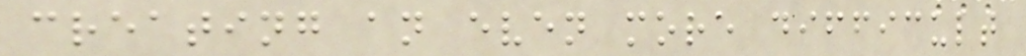creating an even more difficult
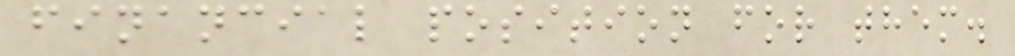financial position for them.
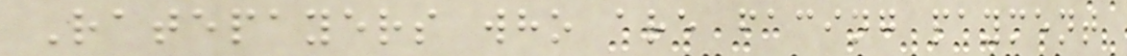Ratepayers who are facing payment
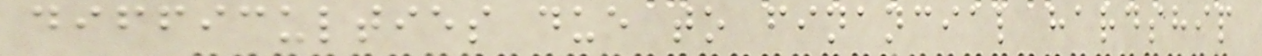difficulties due to financial hardship
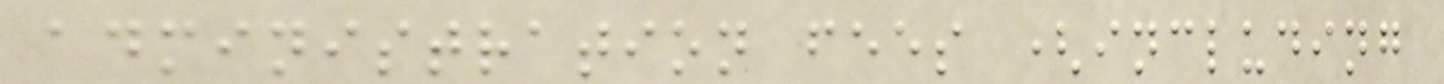administration fees (including
